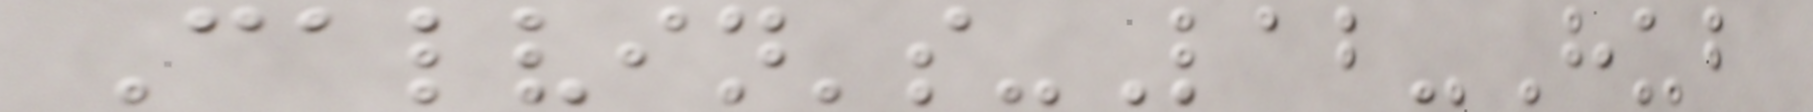Calvin's-Lab-Hub
